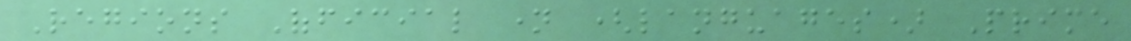Regions Official name (languages) Prime
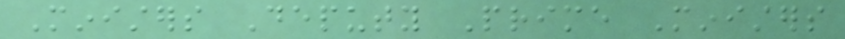Ministers Deputy Prime Ministers
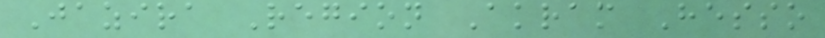Jazira Region Akram Hesso
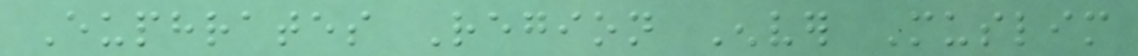Euphrates Region Enver Muslim
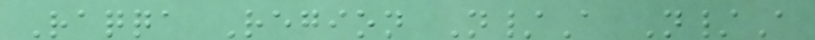Raqqa Region N/A N/A
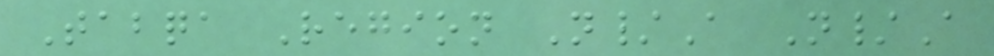Tabqa Region N/A N/A
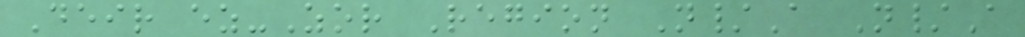Deir ez-Zor Region N/A N/A
